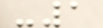-1
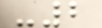-2
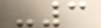-3
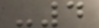-4
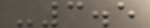-3.5
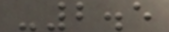-2.5
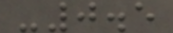-0.5
